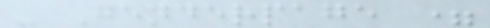- Genderpage =
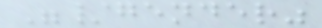"/gender"
